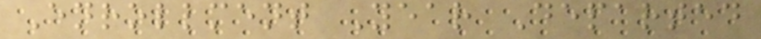Enrollment Year Departed
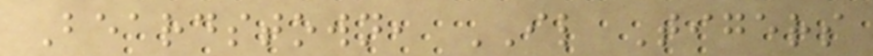Beardstown, IL Tigers
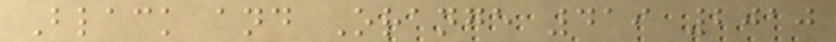Black and Orange 419 2010
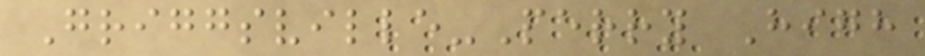Griggsville-Perry High
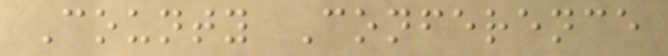County Conference
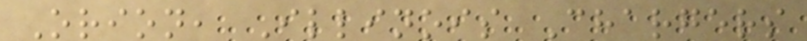Orion, Illinois Chargers
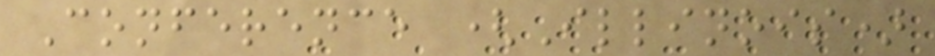Conference (Illinois)
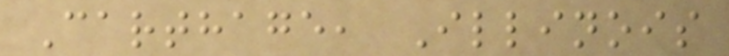Carthage, Illinois
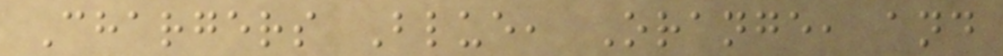Chargers Blue, Orange, and
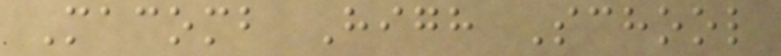Macomb High School
